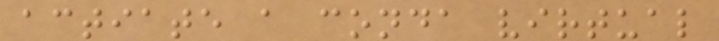actiate a conda virtual
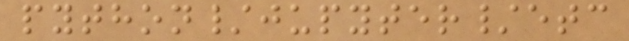python/jupyter/etc
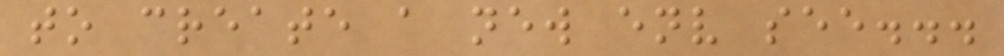to create a new env see...
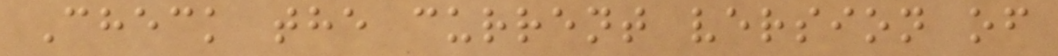Check the current version of
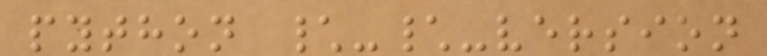python \-\-version
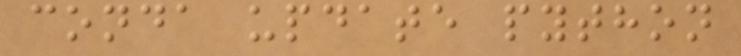conda update python
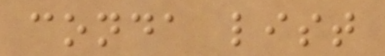conda list
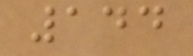144
